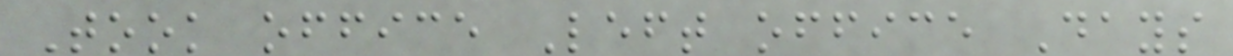Took office Left office Days
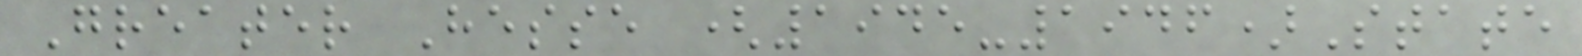Greater Hesse (1945-1946)State
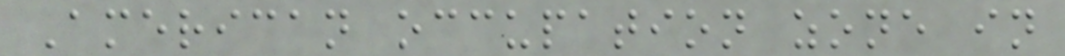American occupation zone in
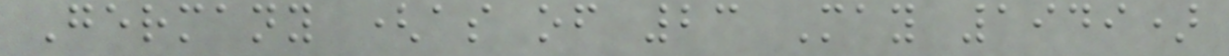Germany (as of 23 May 1949)
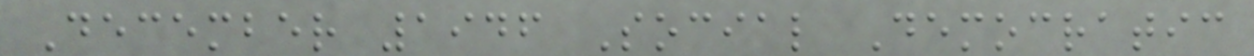December 1946 Social Democratic
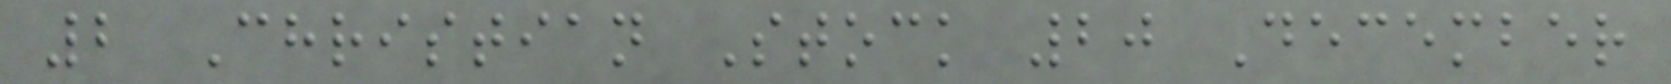2 Christian Stock 20 December
